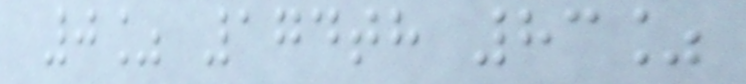0% 174th 83%
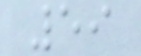59
